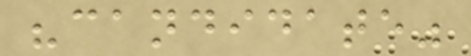"candidate"
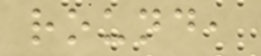round,
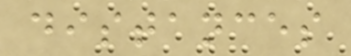distances
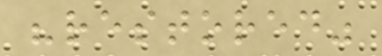"restored"
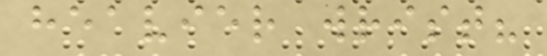heavier wrist?
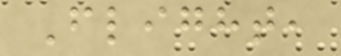Flight,
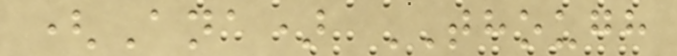(Ana) THOUGH
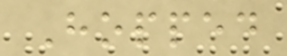Hopped
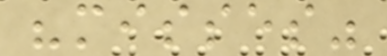"misses"
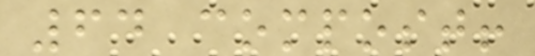64 compost!
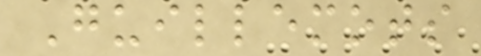Guillemots
